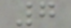7
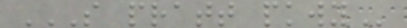S PRATT PKWY
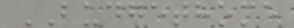BUDGETHOME
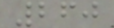260
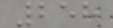258
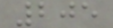205
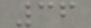36
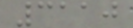3110
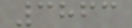3863
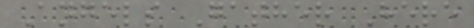Angels Gather Here
